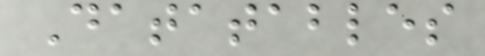Datatables
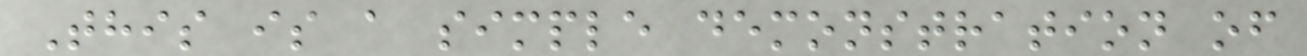This is a simple demonstration of
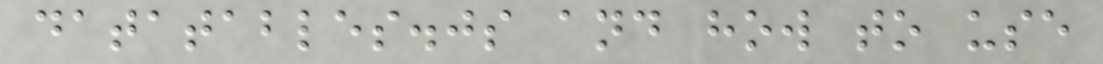datatables.js and how to use
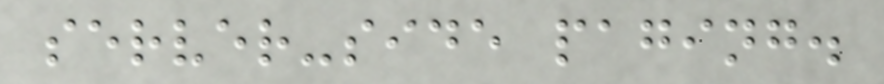server-side paging.
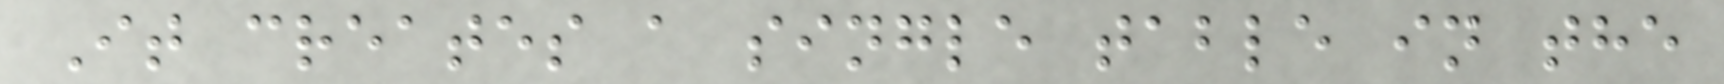It creates a single table in the
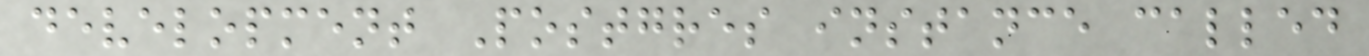development Postgres instance called
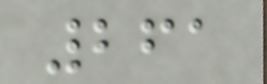261
